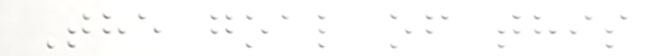The goal of this
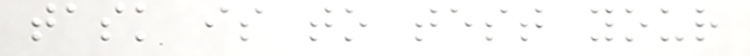task is to test your
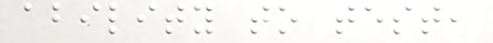ability to test,
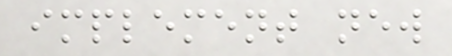implement new
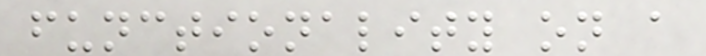functionality on a
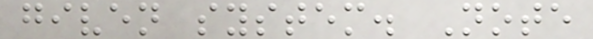given system. Note
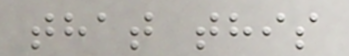that this
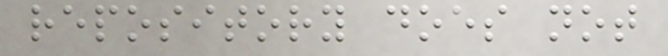repository does not
